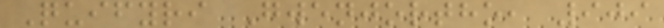Quifyri Gwenjortho, 909
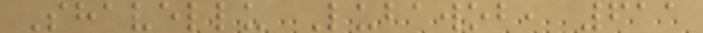Shavellu Lubawob, 611
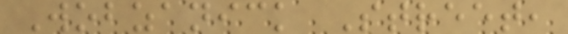Wobzanick Street,
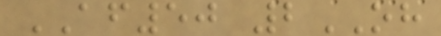AF50 2OH
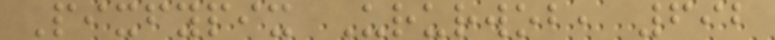Pixfypix Ururwob, 692
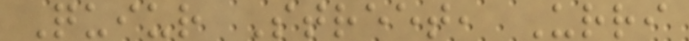Quiur Street, Urri
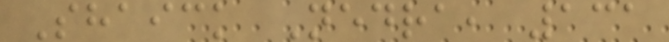Shaick Nedra, 131
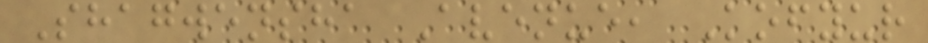Shagwensha Avenue, Kofyur
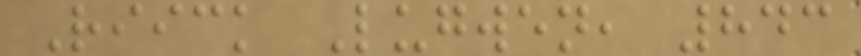Riick Lugwen, 843
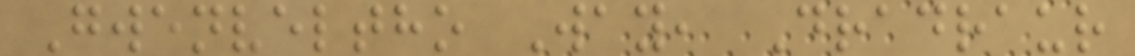Gwenveltho Way, Dradraur
